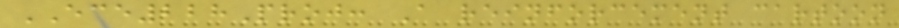ECE228Proj: A reinforcement cartoon
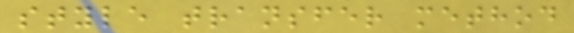style transfer method
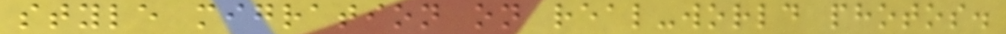style migration on real-world photos.
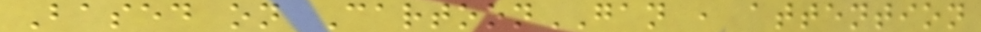Based on CartoonGAN , attention
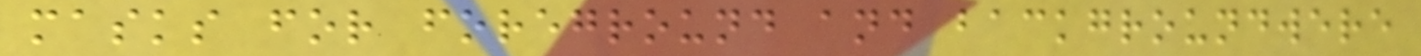masks for foreground and backgroundwere
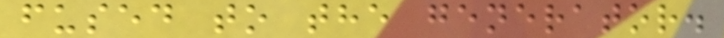fused to the generator.
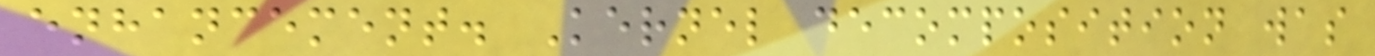enhancement. Kernel decomposition was
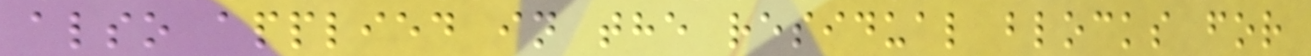also applied in the residual blocks for
